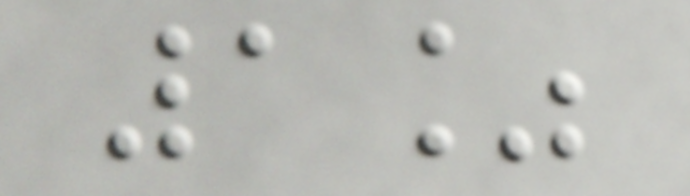1%
